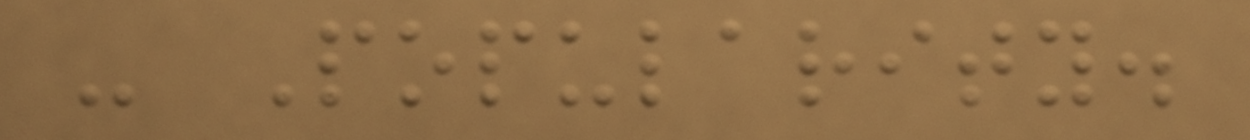- Popularity.
